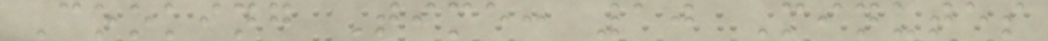Cooking Time: 10 Minutes
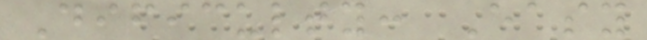Dificulty: Easy
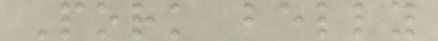Pork belly
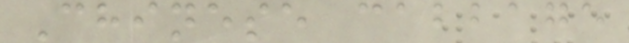Chinese cabbage
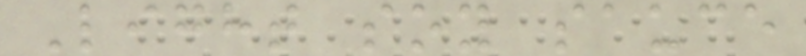Light soy sauce
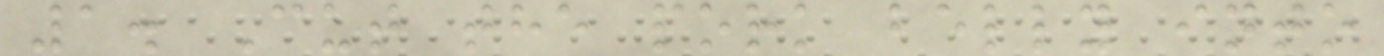1. Cut the pork belly into
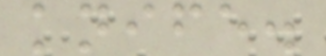knife.
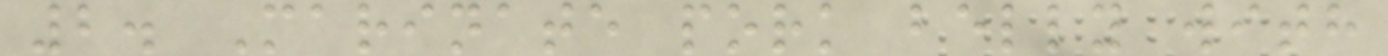2. Marinate pork belly with
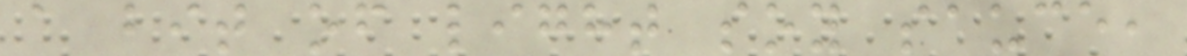a bit of light soy sauce,
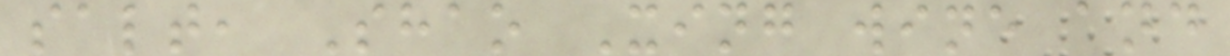salt, Shao Xing wine and
